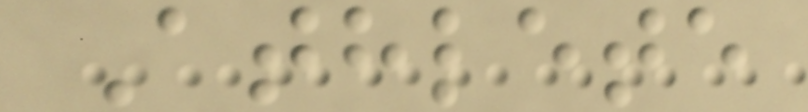Athlete
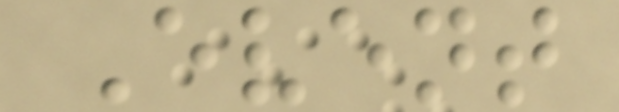Event
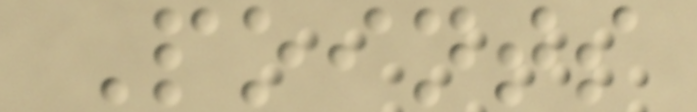Points
